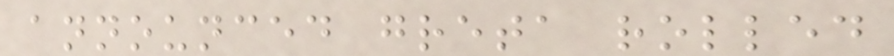announced greta rolled
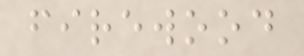firewood
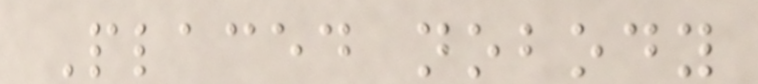Placed nobody
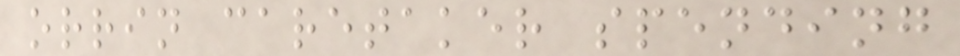orrin caretaker spending
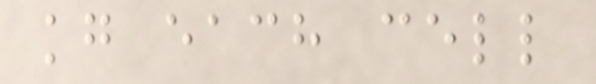kg each cell
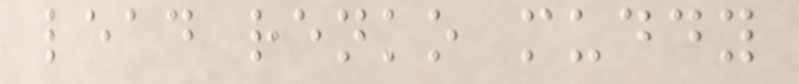lead renko muddy
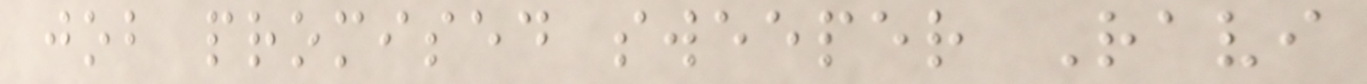job promised sweeper Ravi
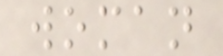woman
